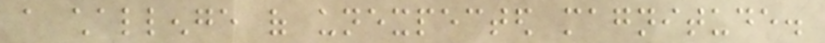a challenge of unexpected magnitude.
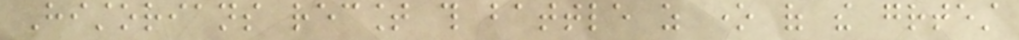Historians recount this battle as one of the greatest
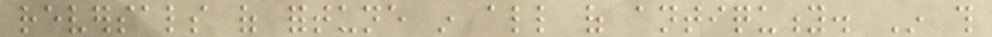reversals of fortune in all of antiquity. In this
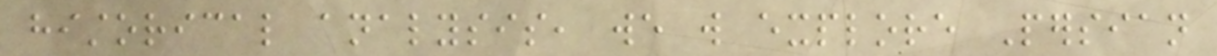historical analysis, we will explore Persian
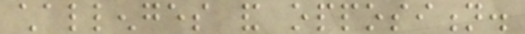challenges and opposition.
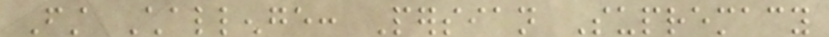First Challenge: Persian Supremacy
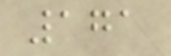171
